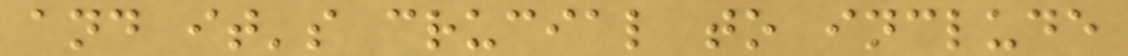and it's crucial to include
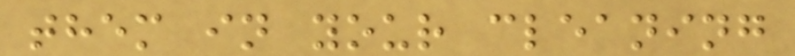them in your cleaning
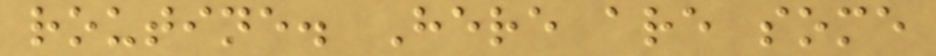routine. Here are some
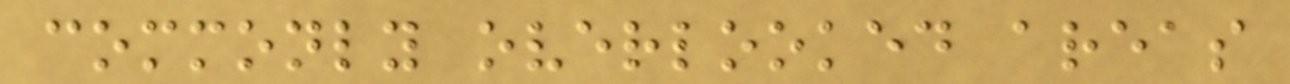commonly overlooked areas
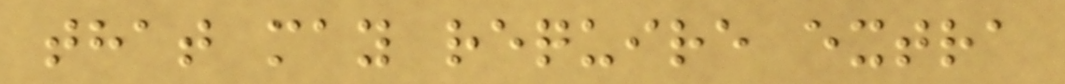that may require extra
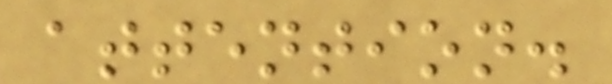attention.
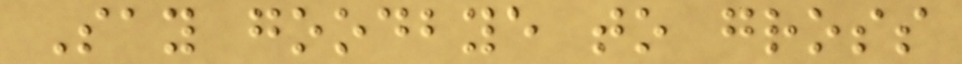Say goodbye to gross
